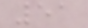51
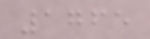1765
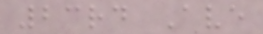23rd Ave
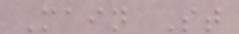Main St
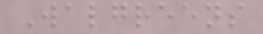Walgreens
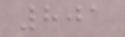801
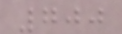700
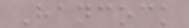Hancock
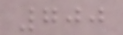700
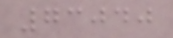73040
